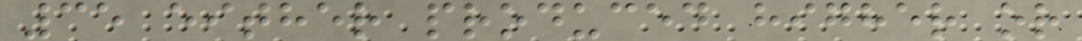35 either produced higher or
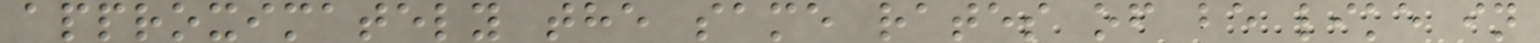approximately the same rates of be like in
